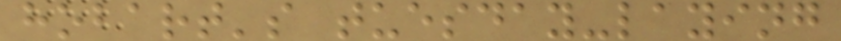hobart's tuesday-laying
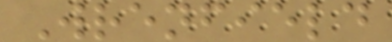Wrenfield
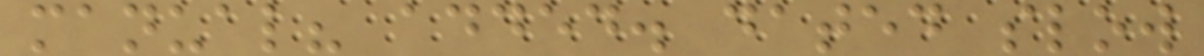manual? added. dated slow
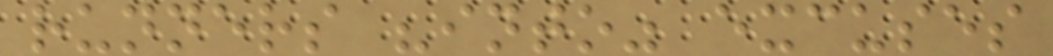runners "into" excuses
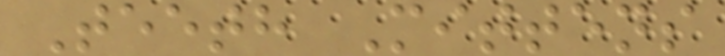Teeth Mittens
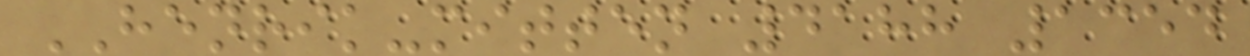HENRIK-mitten 4188 1354
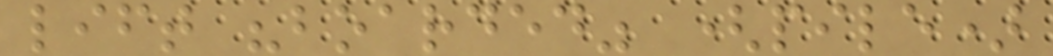lift "boarded" (pile)
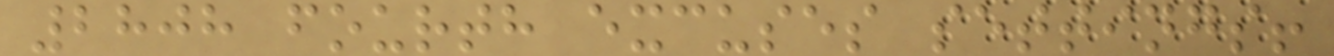2808 fourth excuses settings!
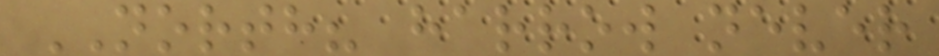NORTH? harrow never
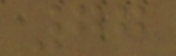77
